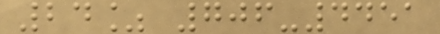24% 706-4451
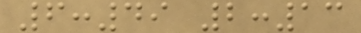6:49 2:13
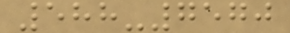588-7570
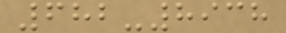682-8938
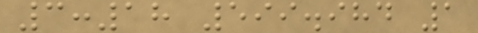3:18 599.984 1
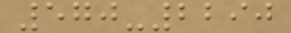570-2290
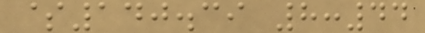$140.39 8:44
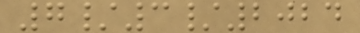7/3/2024
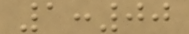1:00
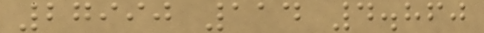27990 114 4.860
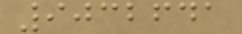9032641
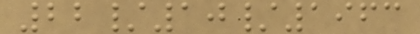22/10/1963
